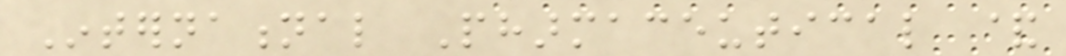International Pharmaceutical &
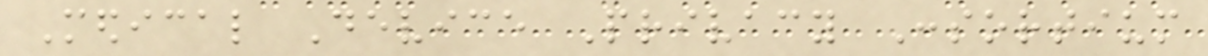Medical Device Privacy Consortium
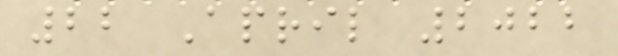22 April 2022
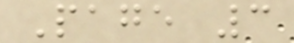Page 3
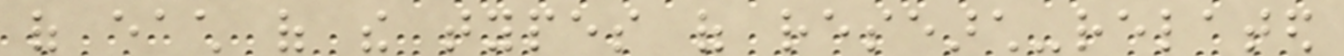of each of the types of research-related
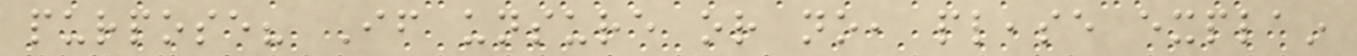purpose? If unsure or no, please explain
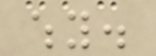why.
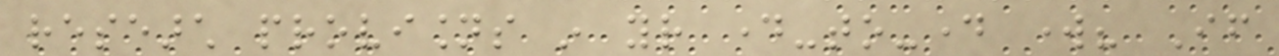research provisions in your day-to-day work? If
